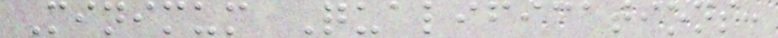Minimum Qualifications:
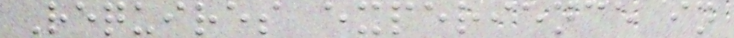Requires experience in
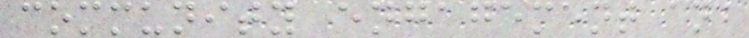community engagement and
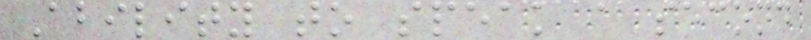Ability to speak a second
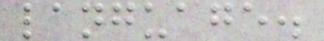language.
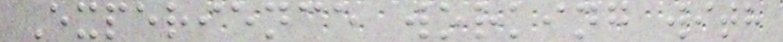Experience working with
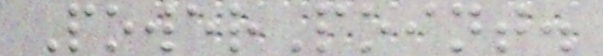PowerPoint.
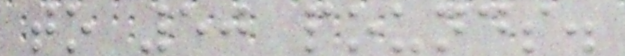to 50 pounds.
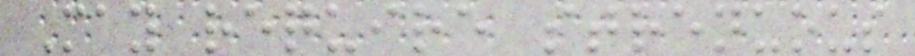May require strenuous
